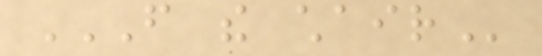FROM THE CHAIR
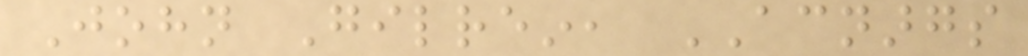John Gilrein, ACNARGS
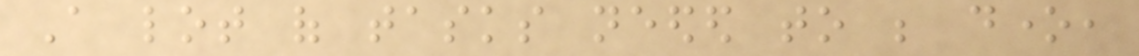A lot of tasks needed to be done,
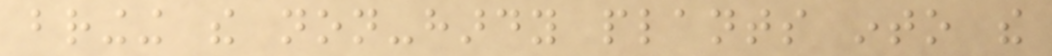bringing the non-hardy plants into the
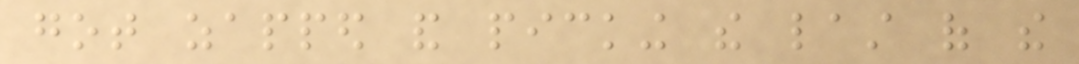got zapped and picking the last of the
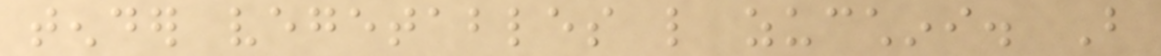tender vegetables like zucchini. But
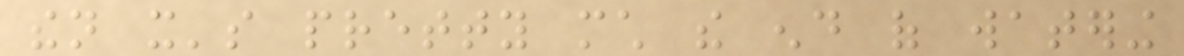then it's pretty much the end of watering
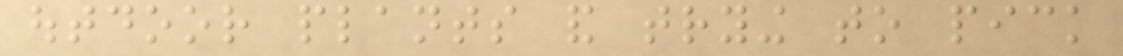outdoor plants and trying to pick
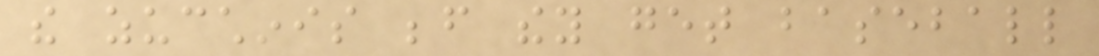the zucchinis before they get baseball
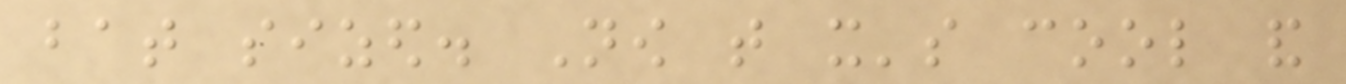bat sized. Now that it's cool and
